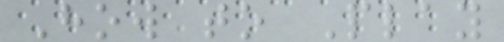How to Play
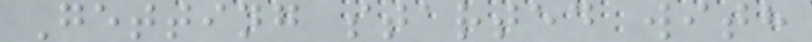Getting started with
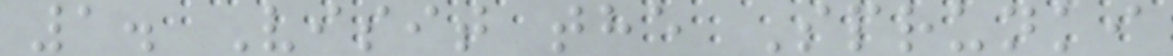1. Visit the Sprunki
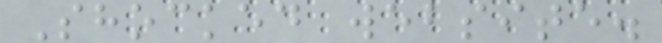Shocked website.
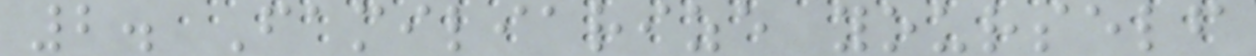2. Familiarize yourself
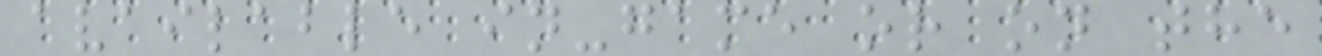available in-game or on the
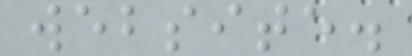website.
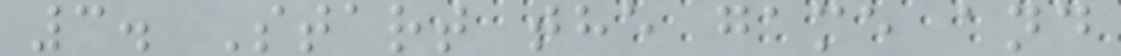3. Start the game and
